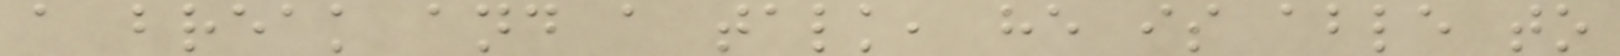a break and a talk, he is able to
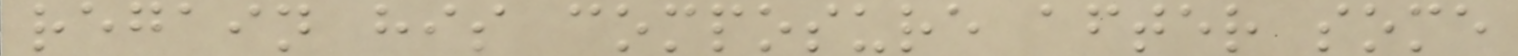regain his composure after some
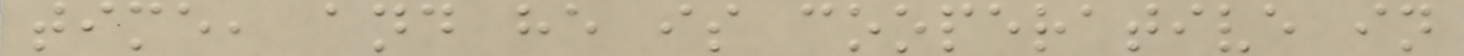time, and he is cooperative in
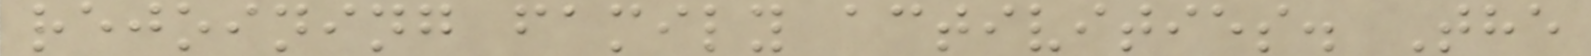rejoining family activities. The
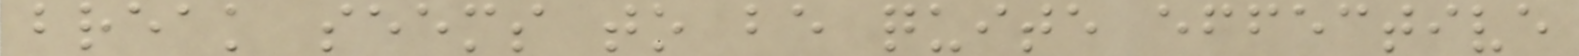break seems to be quite effective
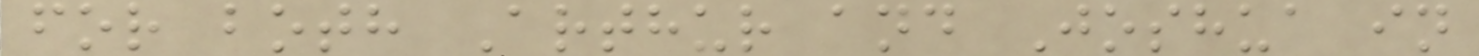for both Arthur and Joshua in
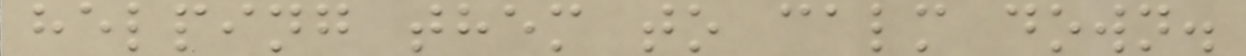helping them to calm down.
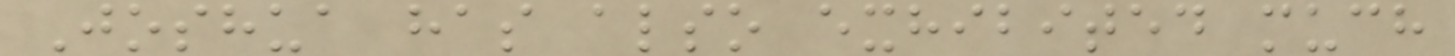Joshua has also exhibited much
